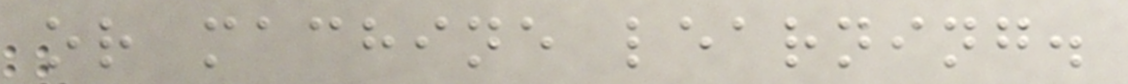or machine learning.
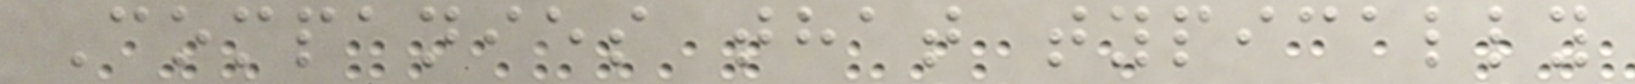Companies that typically
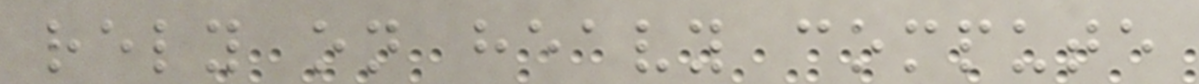rely on heavy compute
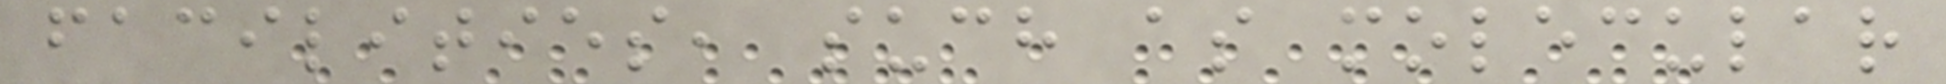facilities, such as molecular
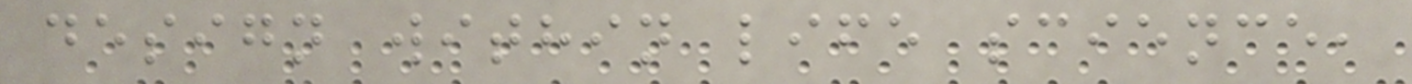design within life science,
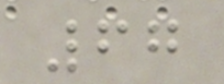67
